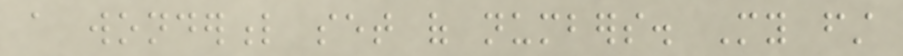a wonderful set of numbers. My first
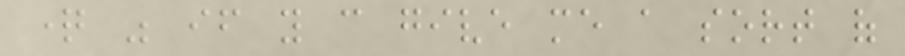question was if you can give me a sort of
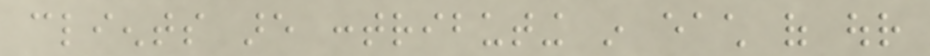clients are contributing in each of our
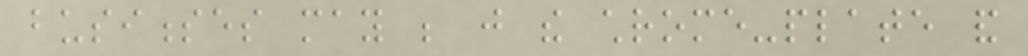businesses may be just the chrome-plate and
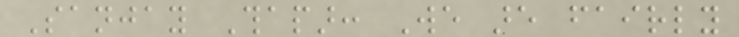Sanjay Thapar: We are fairly
